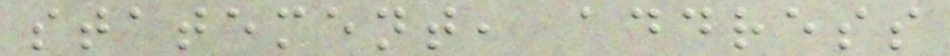statement, address
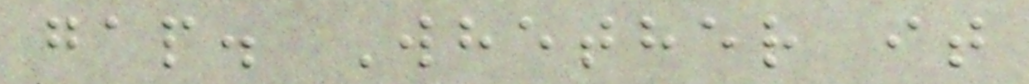gap. Whether it
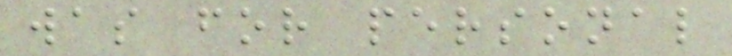was for personal
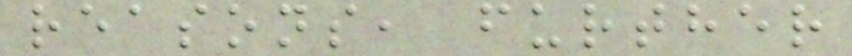reasons, further
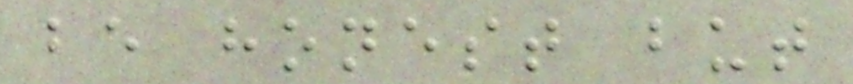be honest but
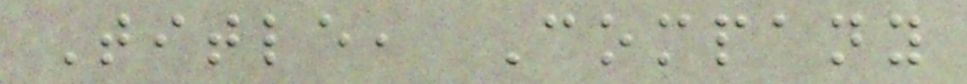Title, Company
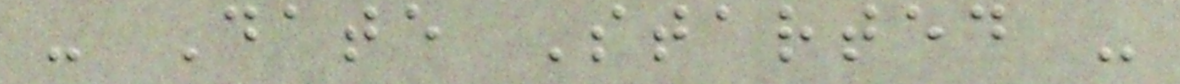- Date Started -
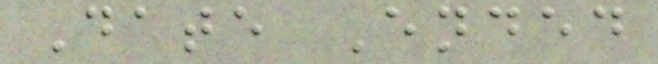Date Ended
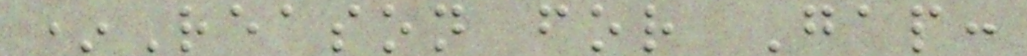*Reason for Gap:
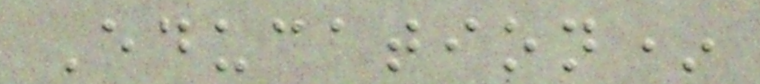Education*
